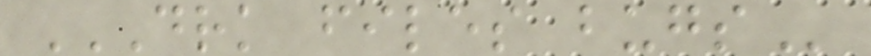DRK FILES BUGS
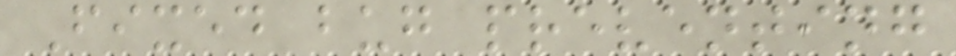Fixed bug preventing
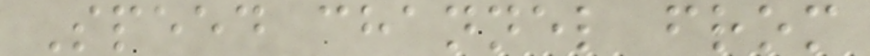Speed channel from
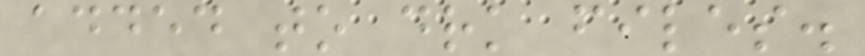added to drk files.
